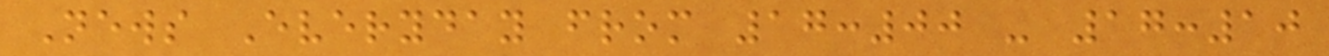News Everyday from 17:00 - 17:10
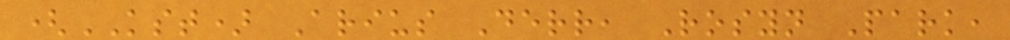(KST) Arius Derr, Rosyn Park,
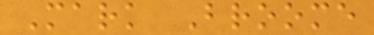Mark Broome
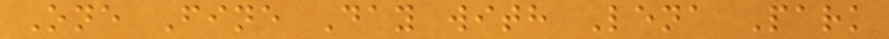One Fine Day with Lena Park
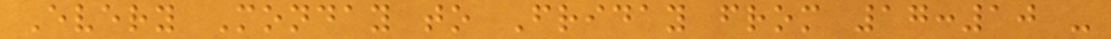Every Monday to Friday from 17:10 -
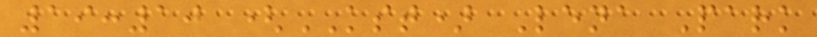19:10 (KST) Lena Park
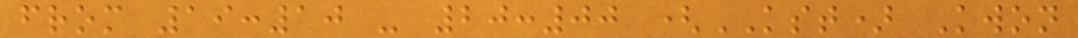from 19:10 - 20:00 (KST) Kwon
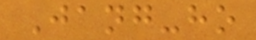Jang-ho
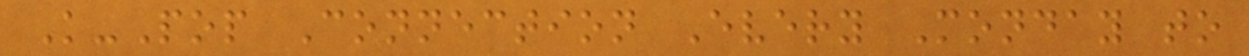K-Pop Connection Every Monday to
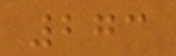273
